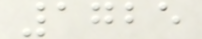1725
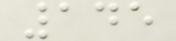145
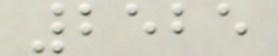2525
